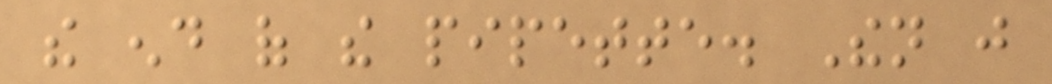the end of the pipette. Then just
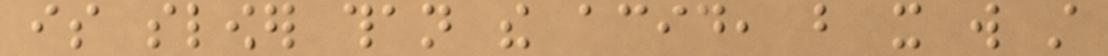is slower than the acid, but it will still
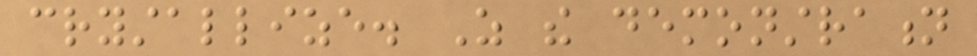crystallize. As the demonstration
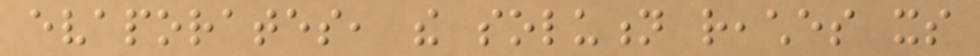evaporates, the solution reaches its
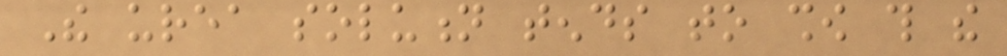The urea solution tends to show this the
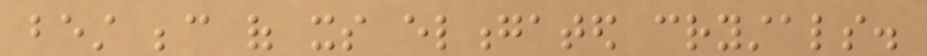best because of its elongated crystals.
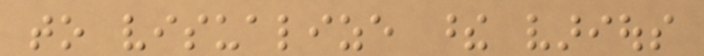to visualize these various
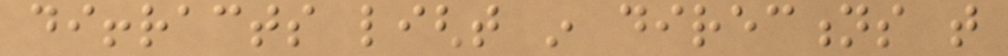diffracts light in directions that
